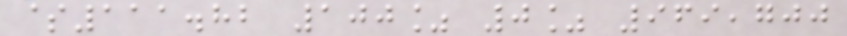$111.82 100% 0% 969,700
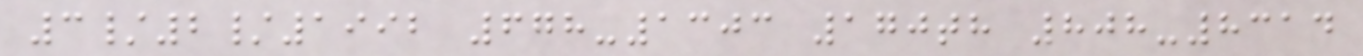3/2/1992 678-1303 170th 808-8314
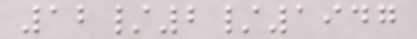12/2/1947
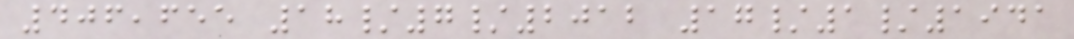406,655 18/7/2012 17/1/1941
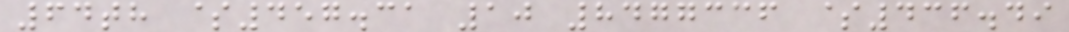64th $457.31 10 8477336 $436.49
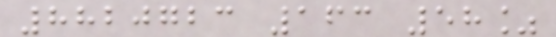8820723 163 58%
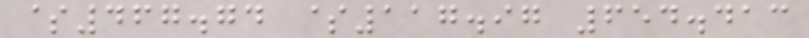$467.74 $117.97 654.413
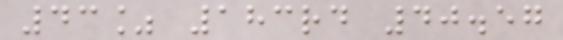43% 183rd 40.57
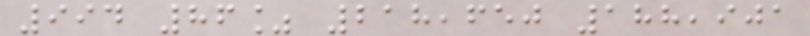994 86% 218,650 188,901
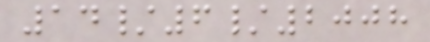14/6/2008
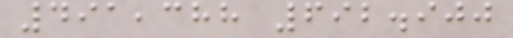491,388 692.900
